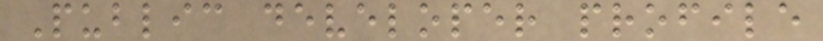Public developer profile
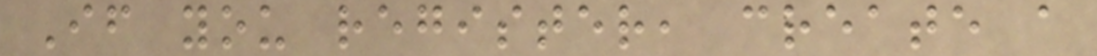If you register, create a
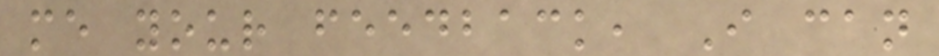me your feedback, I can
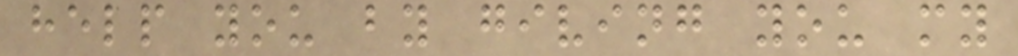help you by giving you my
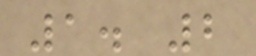1. 2
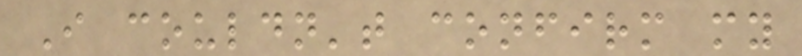I couldn't confirm my
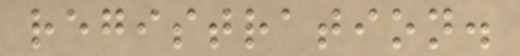registration.
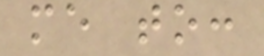me to:
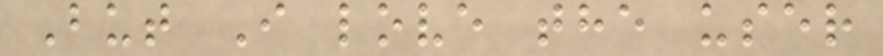But I love the user
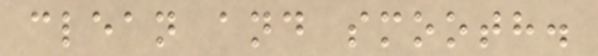clean and smooth.
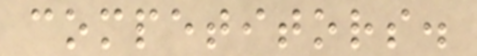competitors.
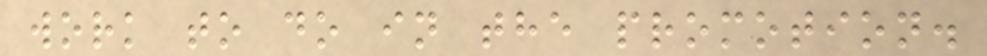work to do in the promotion.
